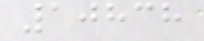10838
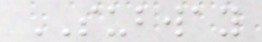SUBWAY
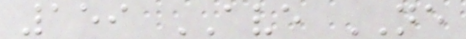159 AVE NE
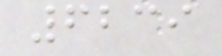6239
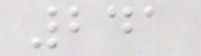241
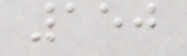150
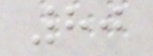80
